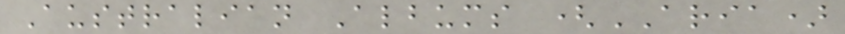Australian Albums (ARIA)
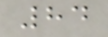84
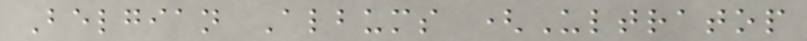Belgian Albums (Ultratop
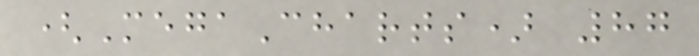(MegaCharts) 87
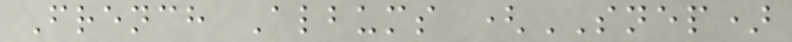French Albums (SNEP)
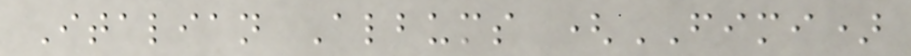Italian Albums (FIMI)
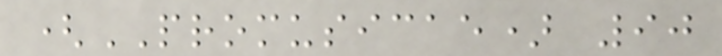(PROMUSICAE) 90
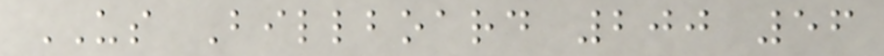US Billboard 200 56
